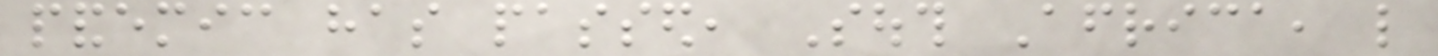pandemic has passed, South Africa, like
